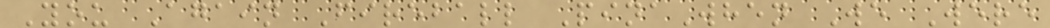You Again Fireball PinaWhen We Were
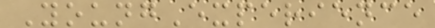YoungExperience
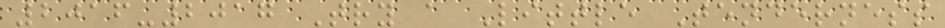2016-2017 Try a Little Tenderness
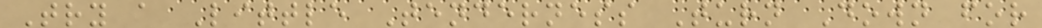Try a Little Tenderness Turn Down for
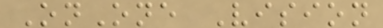OnOne Vision
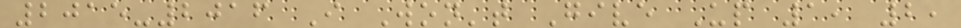2015-2016 I Won't Give Up 1, 2,
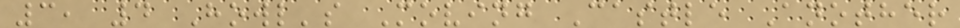3, 4 Howl's Moving Castle Another
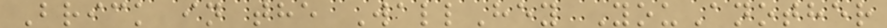Brick in the WallHey YouAnother
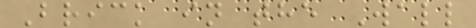Brick in the Wall
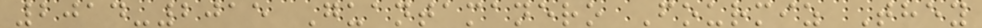2014-2015 Guantamanero Fourmiz They
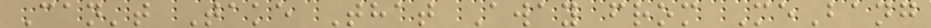Can't Take That Away from MeBang
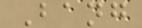Bang
